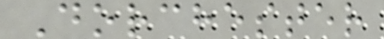Dorchester
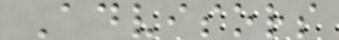Advisors
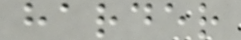harder
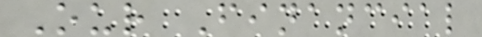Our Financial
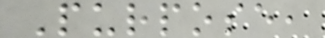Purpose,
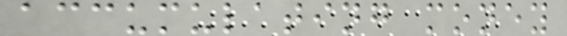accumulating money
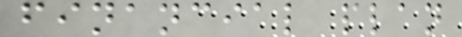financial plan
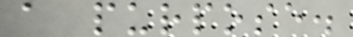a purpose.
